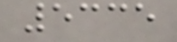5335
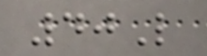40L
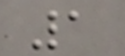1
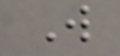W
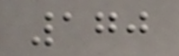170
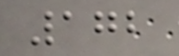172
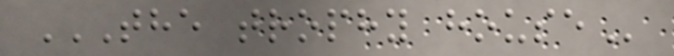THE TROPHY HOUSE
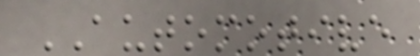AUTOMOTIVE
